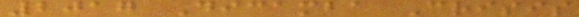2017 Dicamba Crisis
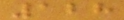128
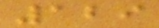129
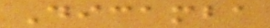Dicamba
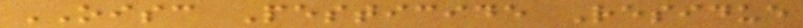OISC Pesticide Residue
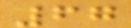67
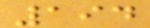194
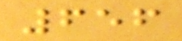656
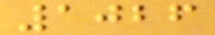1026
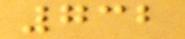732
